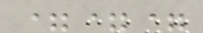===
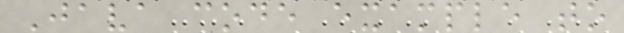Java code example to
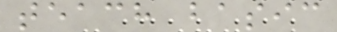teach basic
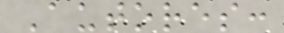Autores:
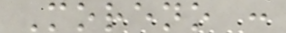Moreno :
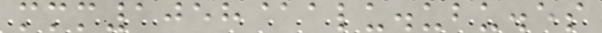mmm1058@alu.ubu.es
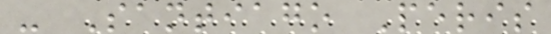- Santiago Peris
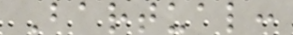Bartual:
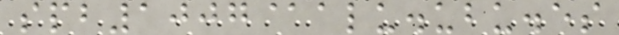spb1007@alu.ubu.es
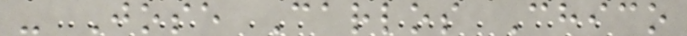- Jose Carlos Chico
